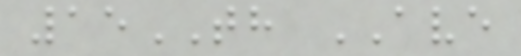15TH AVE
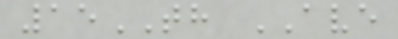15TH AVE
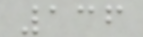136
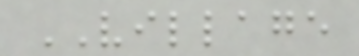VILLAGE
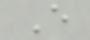E
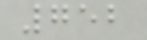752
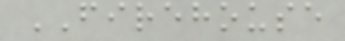FIREHOUSE
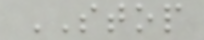STOP
